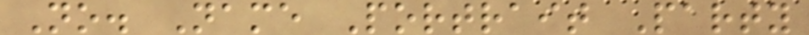No. Name Portrait Party
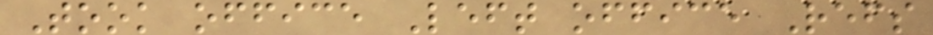Took office Left office Refs
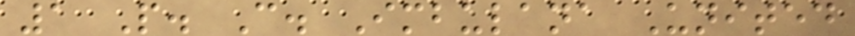1 P. C. Imbulana United
